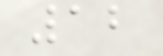12
